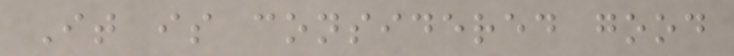It is considered good
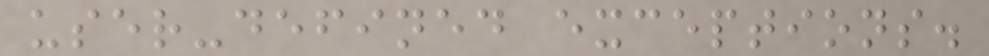user-defined exceptions.
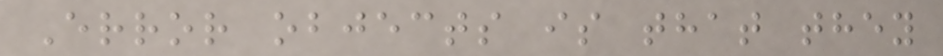Error objects is that they
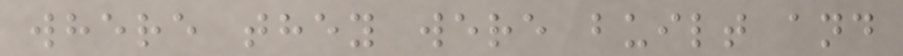where they were built and
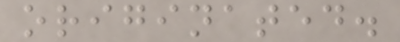originated.
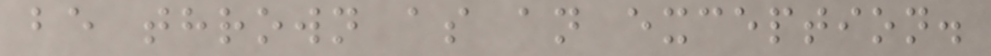be thrown as an exception.
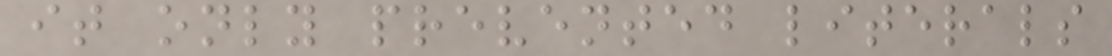it only prevented literals
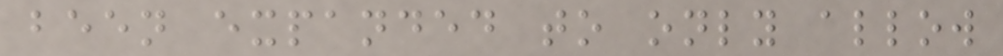been expanded to only allow
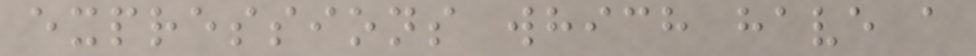expressions which have a
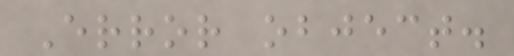Error object.
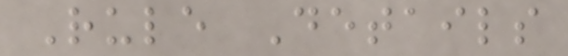Rule Details
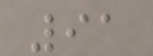91
